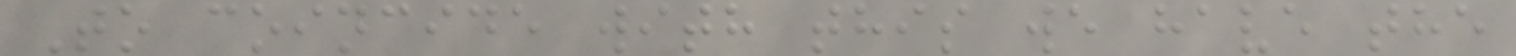To coincide with this we have the
